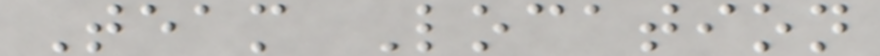Team Location
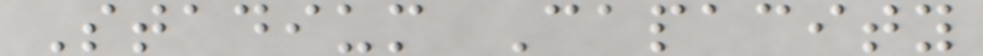Stadium Capacity
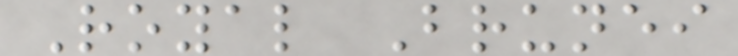Royal Brunei
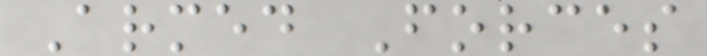Armed Forces
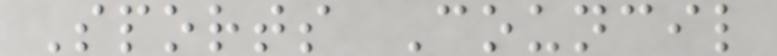Sports Council
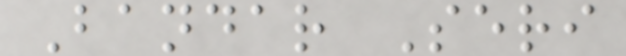Bandar Seri
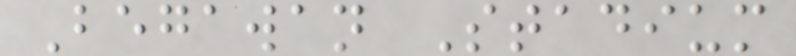Begawan Stadium
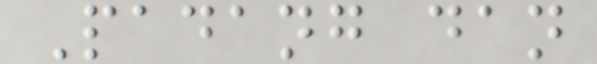Padang dan
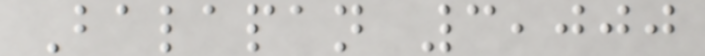Balapan 3,000
